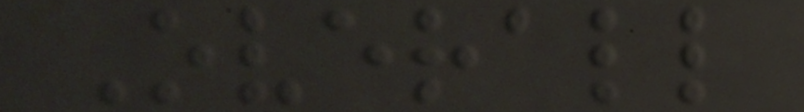Overall
